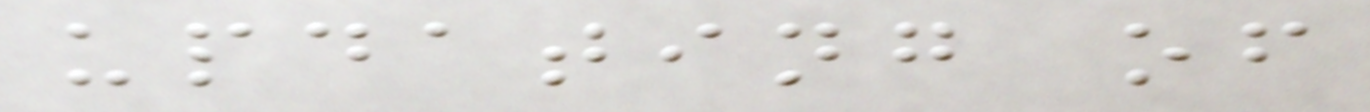updating of
